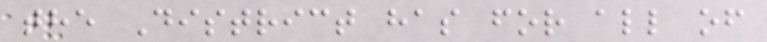the District has for all of
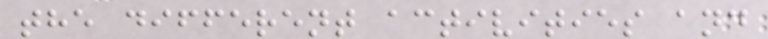the different activities and
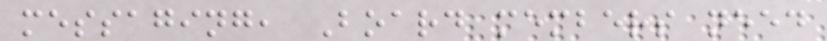messaging, Board members need
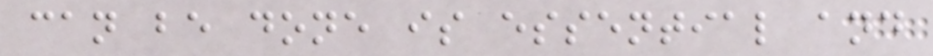can be done is essential and
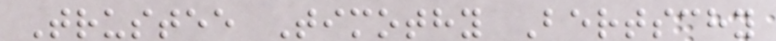Trustee Timothy Bertschy
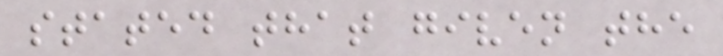stated that given the
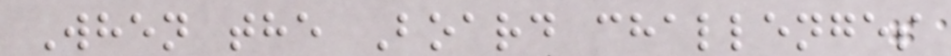When the Board challenges
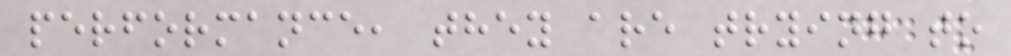performance, they are trying to
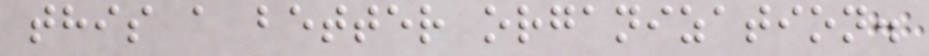this a better organization.
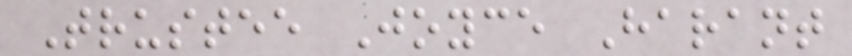Trustee Joyce Harant
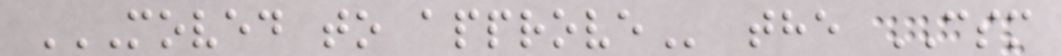MOVED TO APPROVE the CSM
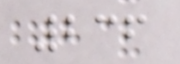236
